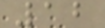12
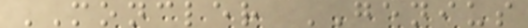MONCLER GENIUS
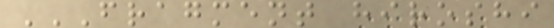FRAGMENT HIROSHI
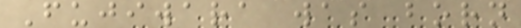Fujiwara was born
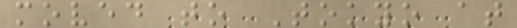moved to Tokyo at
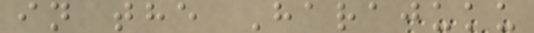in the Harajuku
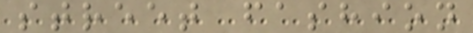street fashion
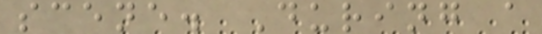scene. During a
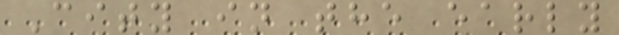City in the early
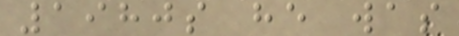1980s he was
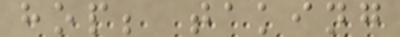hop; taking
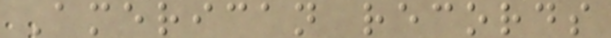American records
